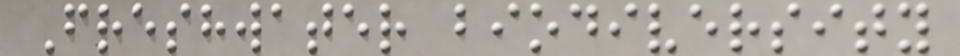Freshwater biodiversity
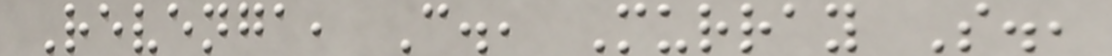Revenga, C., Murray S.,
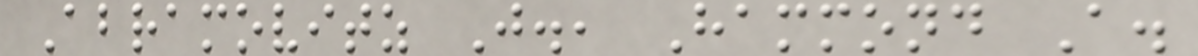Abramovitz J., Hammond A.
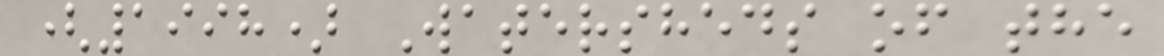(1998) Watersheds of the
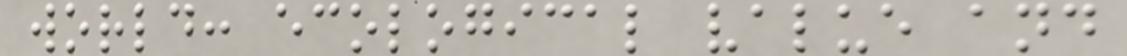world: ecological value and
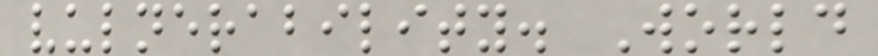vulnerability. World
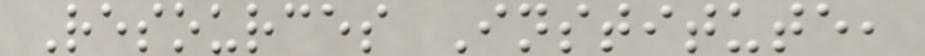Resources Institute,
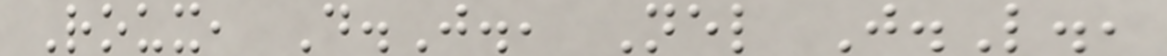Roux, D.J., Nel J.L.,
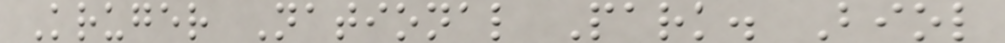Kruger National Park. Biol
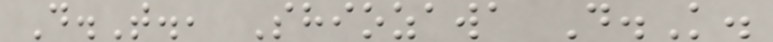D.T., Shiozawa D.K.
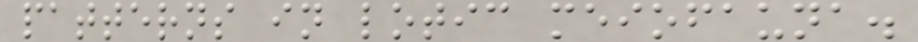patterns in lotic meiofauna.
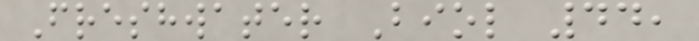Freshwater Biol 44,
